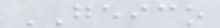GEICO
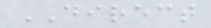DIRECT
